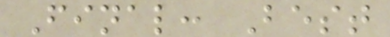Final: Best
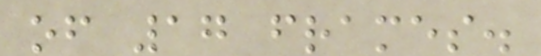of 17 frames.
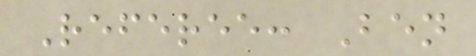Referee: Ben
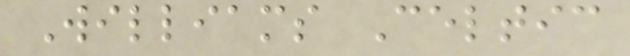Williams Celtic
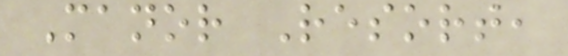Manor Resort,
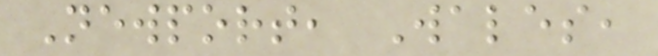Newport, Wales,
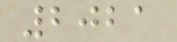2021
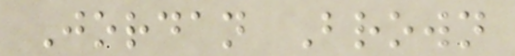Jordan Brown
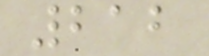212
